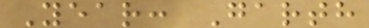Year: Garth
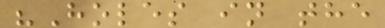"Holes in the
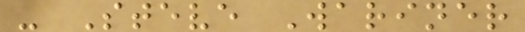- Steve Wariner
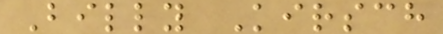Billy Kirsch
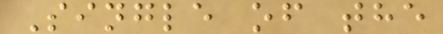Single of the
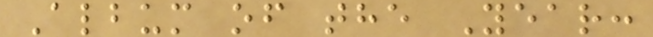Album of the Year:
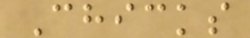Chicks
